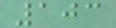103
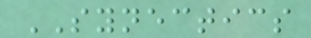SYNECTICS
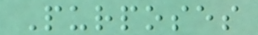Purposes
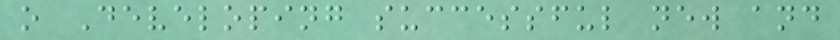o Developing successful new and
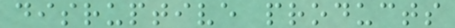disruptive products
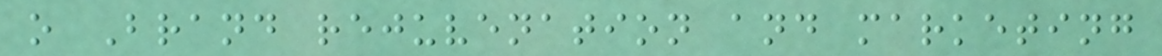o Brand rejuvenation and marketing
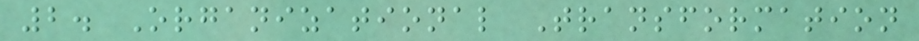2. Organizational Transformation
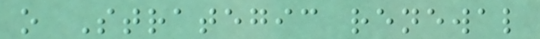o Strategic renewal
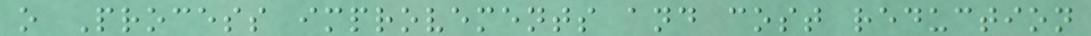o Process improvements and cost reduction
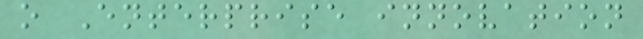o Enterprise innovation
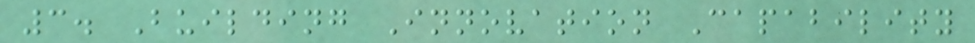3. Building Innovation Capability
